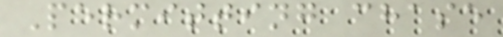Permitting chase
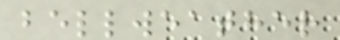bellweather
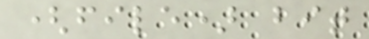(file) bit
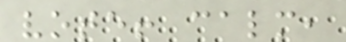vote! calm,
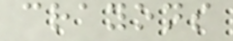crayons
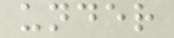under
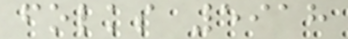folks 5918
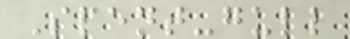Spent-gull
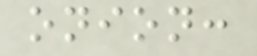onion:
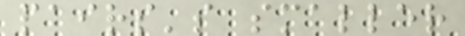pairs's smaller
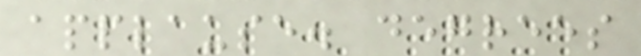applause. degrees
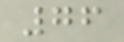76
